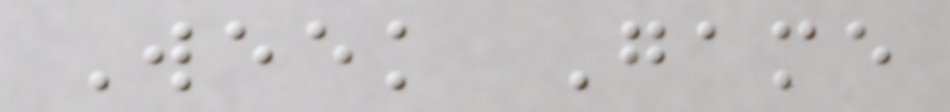Week Game
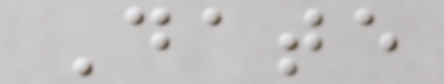Date
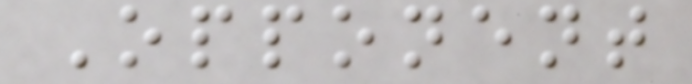Opponent
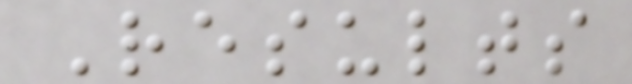Results
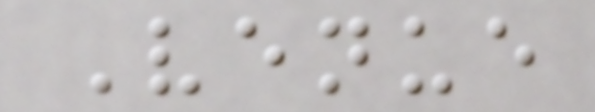Venue
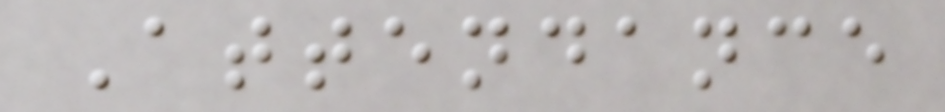Attendance
